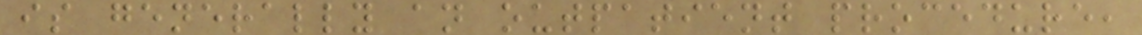is generally an outpatient procedure,
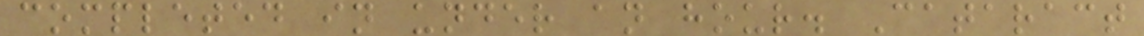completed in under an hour. Cataract
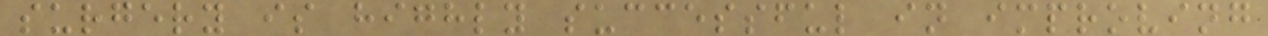surgery is highly successful in improving
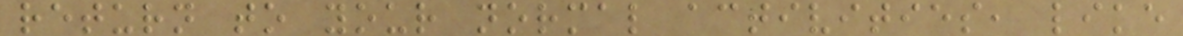return to your normal activities, like
